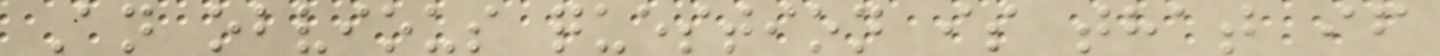An obvious question is that if
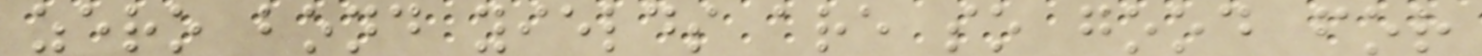zero bond yields are so good for
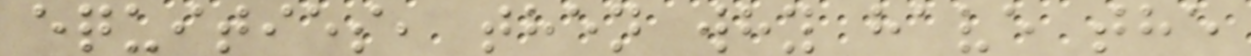equities, then why have the
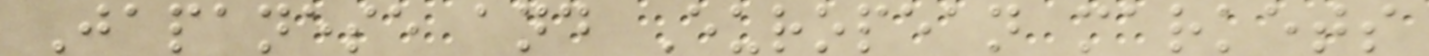Japanese and European markets
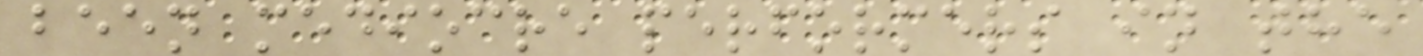been mediocre performers in the
